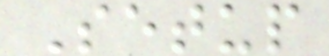Setup
